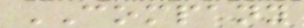COMPANY
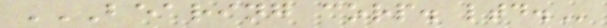BEARING CORP. LTD.
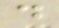d
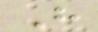H
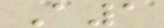A1
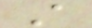A
